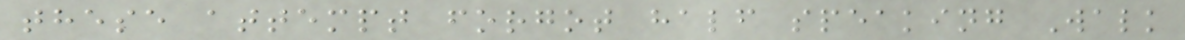these attempt forgot half speaking Walk
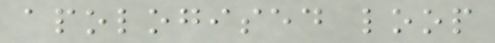apologised loop
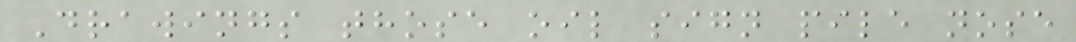Drawings those oil sign pile nose
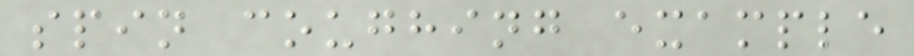spin coughing example
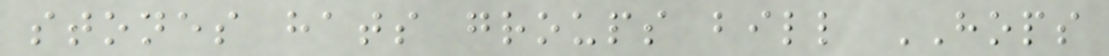stones hats groups bill HOPS
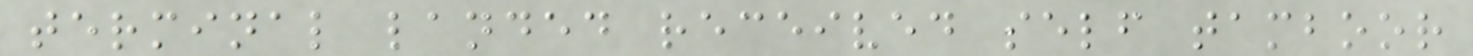terminal landed received self tamboor
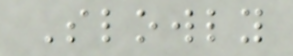Slowly
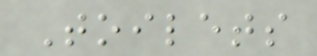Toilets
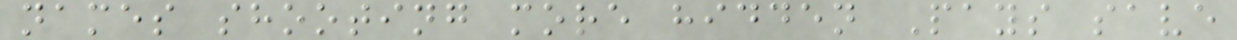names shooting more hidden Pays save
